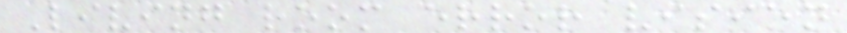Living room error vision
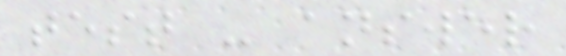test - answer
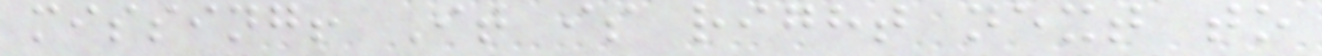missing! It is right next to
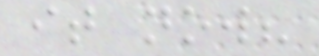it now?
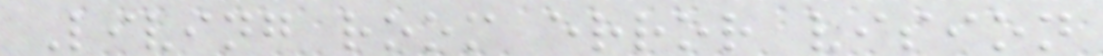Living room error vision
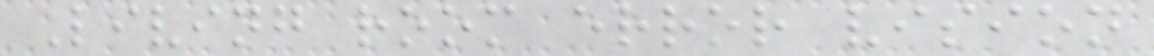Living room error vision
